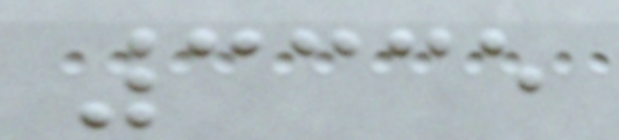3335
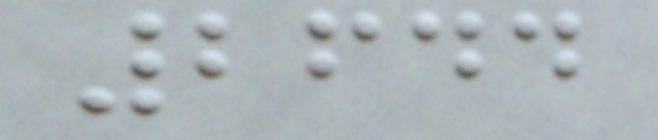2644
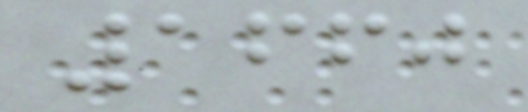1660
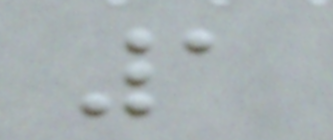1
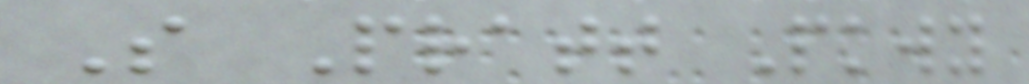S Pratt Pkwy
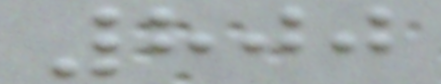800
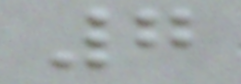7
